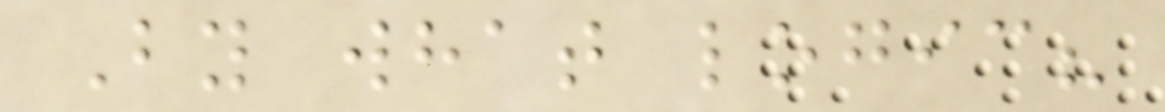By what logic?
